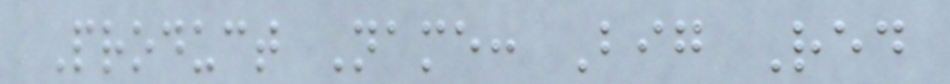Product Name: Big Red
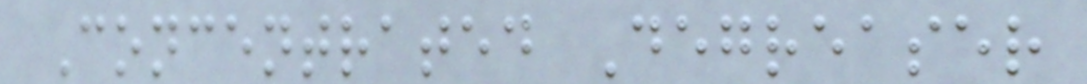Concentrated Degreaser
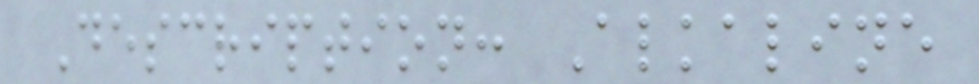Description: Alkaline
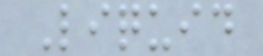Liquid
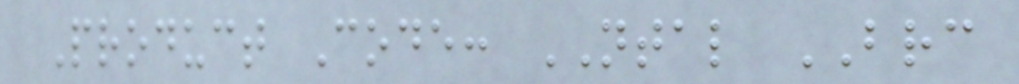Product Code: NTAL BRC
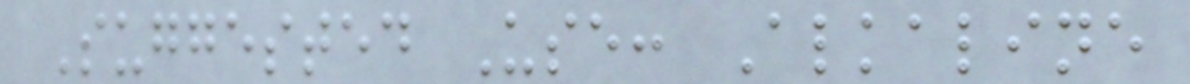Suggested Use: Alkaline
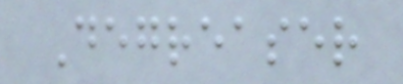Degreaser
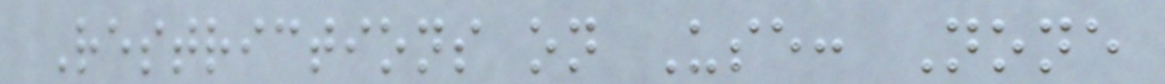Restrictions on Use: None
